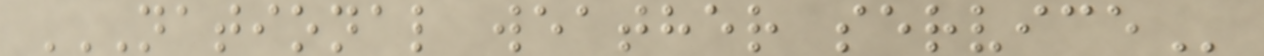NATIONAL WEATHER SERVICE
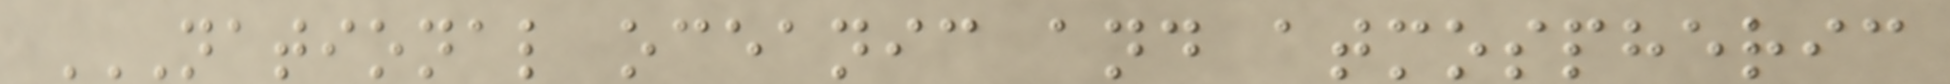NATIONAL OCEANIC AND ATMOSPHERIC
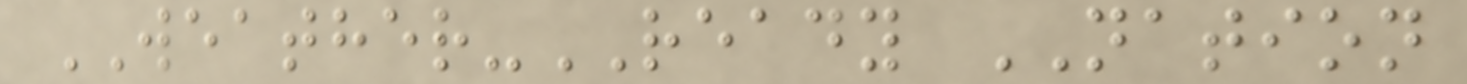WEATHER-READY NATION
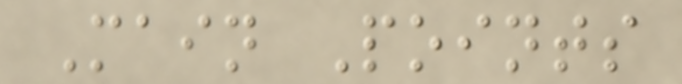Main Points
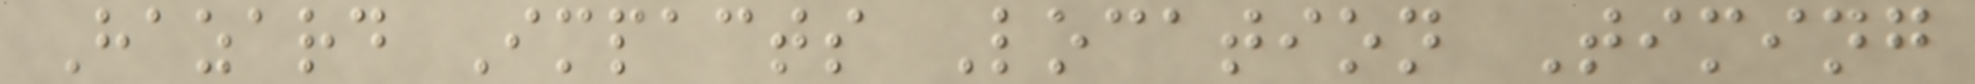Hazard Impacts Location Timing
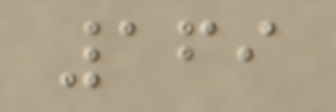169
